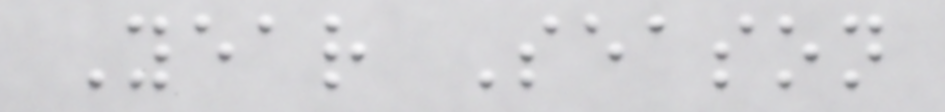Year Season
